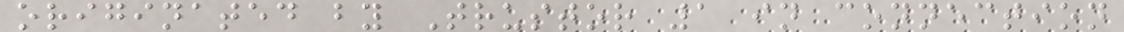originated by Trustor 1 in connection
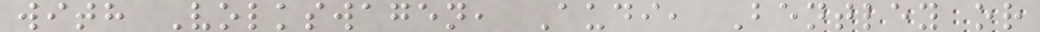with Volkswagen, Audi, Bentley or
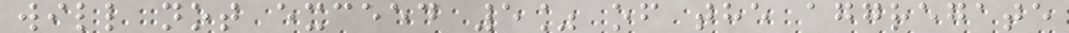will not exceed 5% of the aggregate
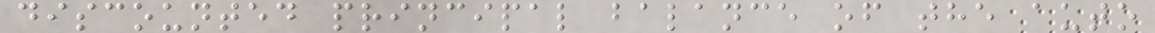discounted principal balance of the auto
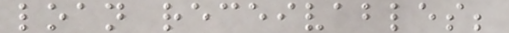loan receivables;
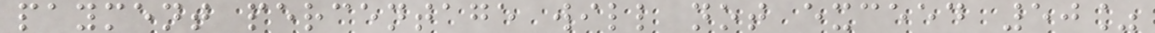payment percentage will not exceed 50%
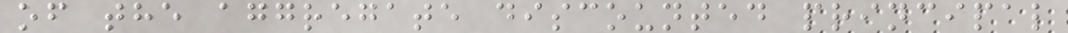of the aggregate discounted principal
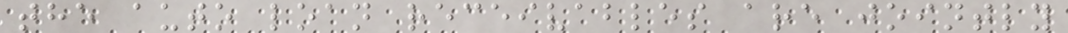the auto loan receivables are jointly
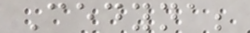Cedyna;
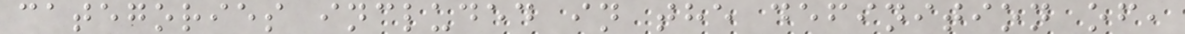categories included in the definition of,
